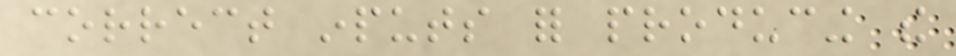correct inputs for producing the
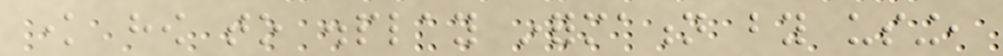know how to display information by using,
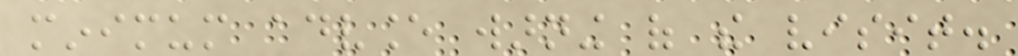minimum advance warning of the visit.
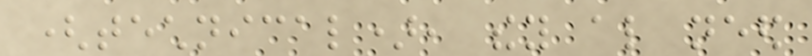(technical), they also need
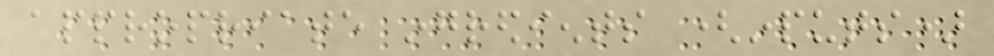appropriate ingredients (inputs)
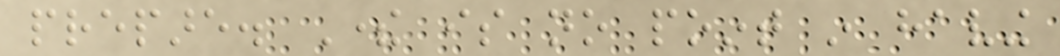prepare. There is no point in having
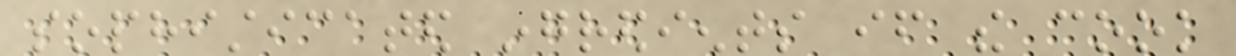sophisticated ingredients if the cook
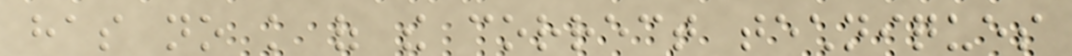has no knowledge of the correct techniques
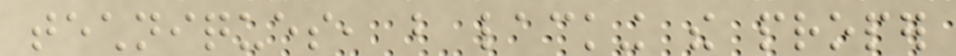techniques, but lacking the proper
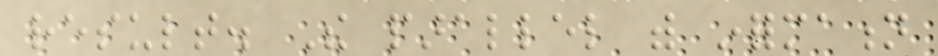result. The parallel with information
